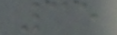35
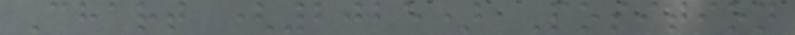Chart (2025) Position
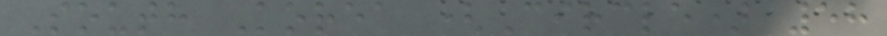South Korea (Circle) 58
